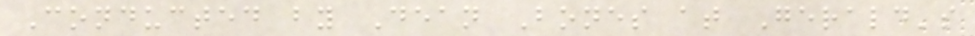Conducted by Dean Bones at Gerald's
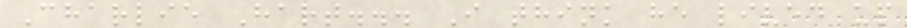Charlie Hart... I think he lived up
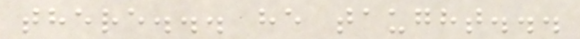there... he taught...
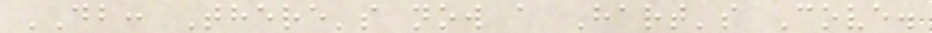DB: There's now a Hart's Cove.
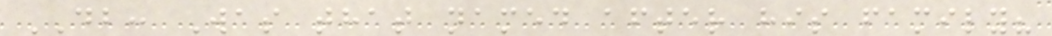DB: Was that named after his family?
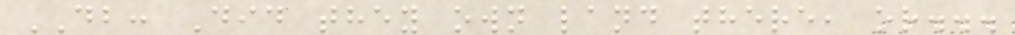DB: Did they own land there, or...
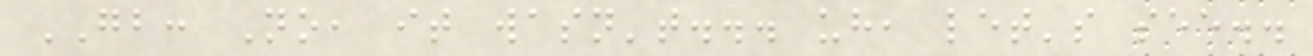GB: No, it wasn't... uh, let's see..
